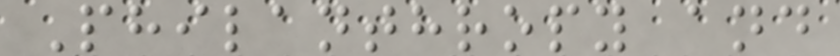Philanthropy and
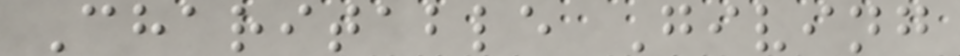Charitable Giving
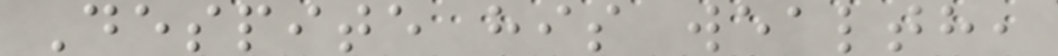Despite his wealth,
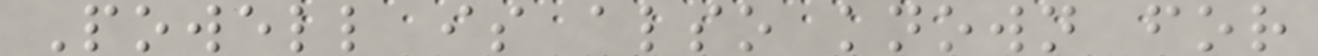Powell is also known for
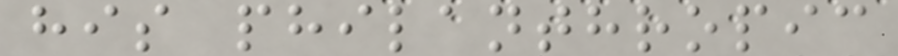his philanthropic
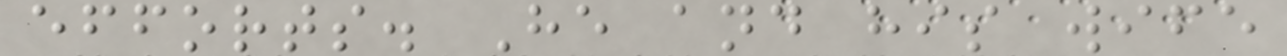efforts. He and his wife
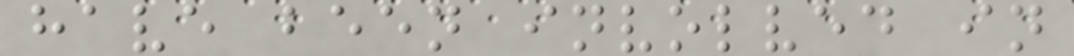have been involved in
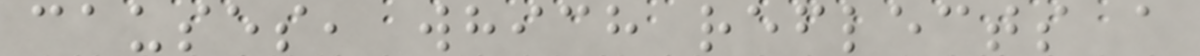causes, which reflects a
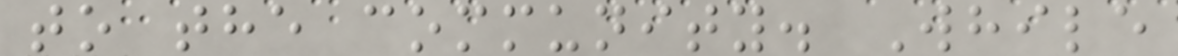to the community. While
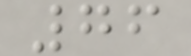76
